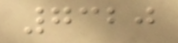7320
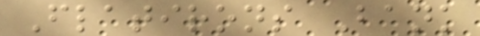Flatirons Bank
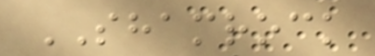SHAMROCK
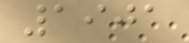1901
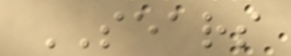SEARS
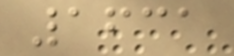1631
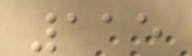115
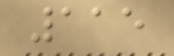115
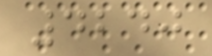4240
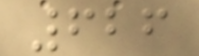626
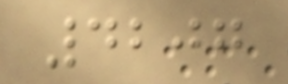4207
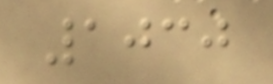1030
